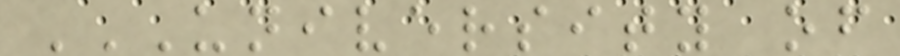UNIVERSITY OF
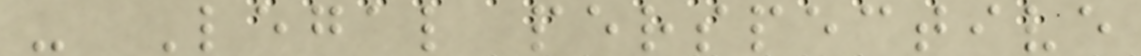- Legal perspective
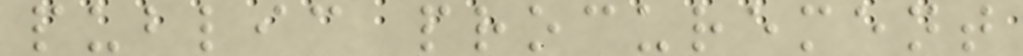public procurement
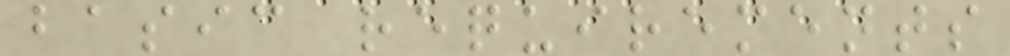basic requirements
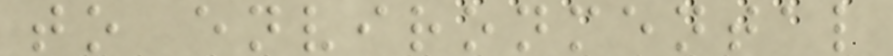to environmental
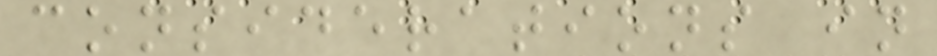considerations in
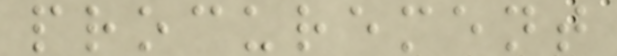procurement
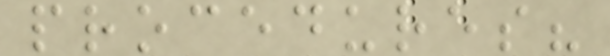procedures?
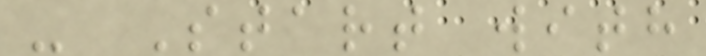- Start with
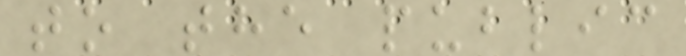to the public
